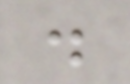.
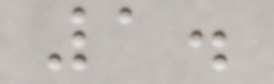1.
